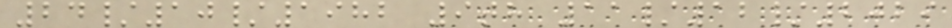24/10/1982 9th 11/12/2029
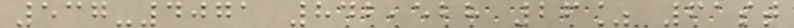537-4071 842,528 26% 61st
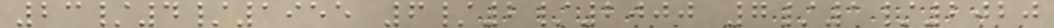23/4/1955 6/2/2000 7/1/2020
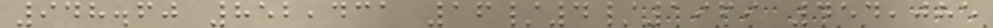948.60 852,431 16/4/1969 454,085
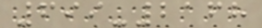699-2168
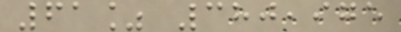61% 380,975
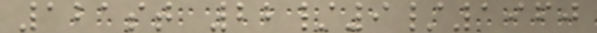121st 22/9/1960
